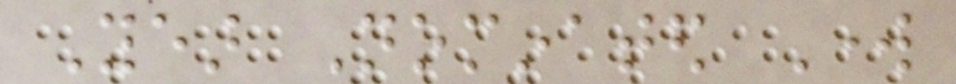Year Nominated Work
